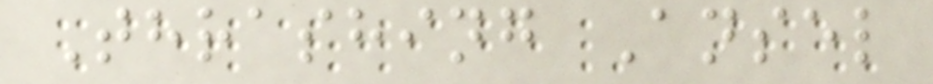Thrashing Ansel
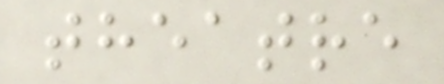theatre
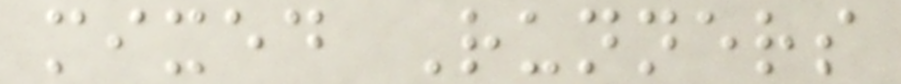mixed Runners
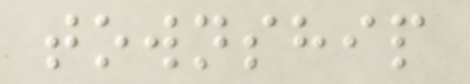township
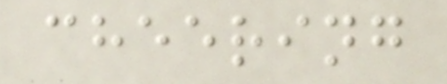cheering
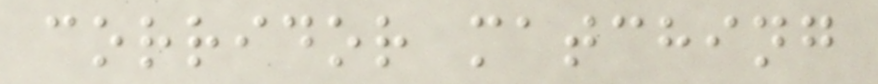corridor matching
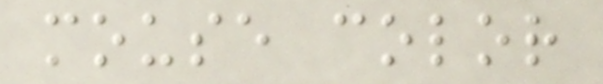mouse color
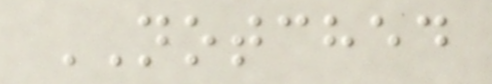NOTCHED
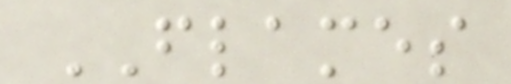FLAMES
